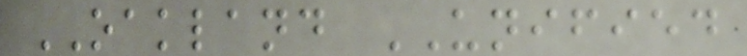OAKLAND UNIFIED
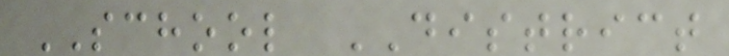SCHOOL DISTRICT
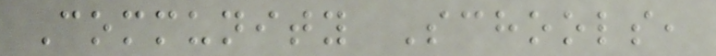Community Schools,
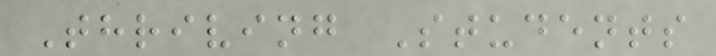Thriving Students
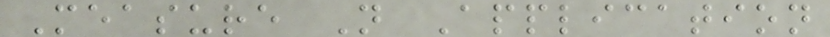Measure N Application
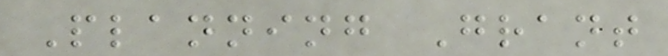Planning Grant
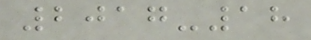2017-18
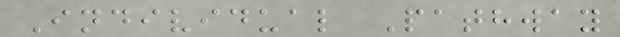Individual Pathway
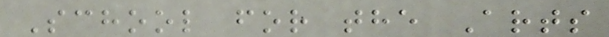School for the Arts
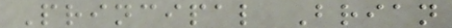Principal Brian
